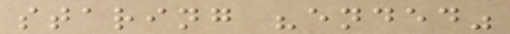staring "ended"
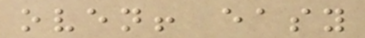oven! easy
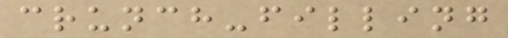crunch-filling
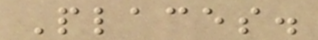Places.
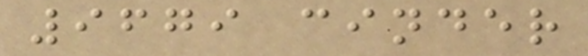9679 cinder
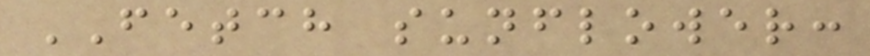FETCH sunflower:
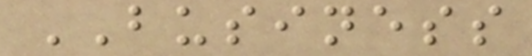BUSINESS
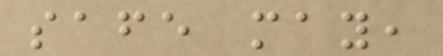safe may,
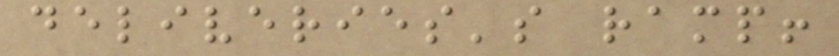deliveries's ramp!
